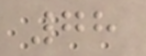78
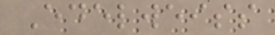Edelweiss
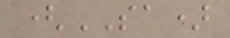(SA)
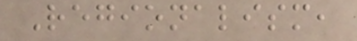Regionalism,
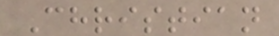Christian
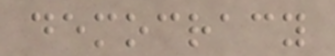democracy
